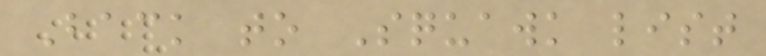Back to Squawk list
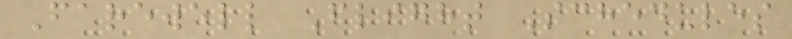Farewell Flight Schedules
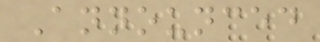Announced
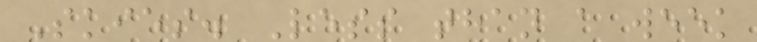Skies. Less than a week
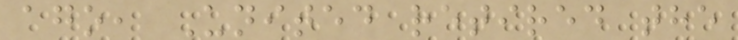ago, United retired the
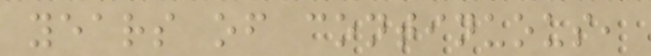years of continuous,
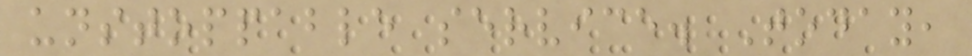unstoppable service. Today,
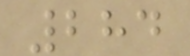284
